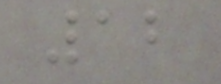12
